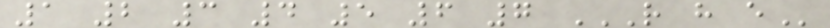1 2 3 4 5 6 7 R H E
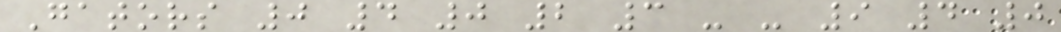Gators 0 4 0 2 3 - - 9 4 0
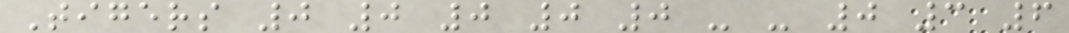Tigers 0 0 0 0 0 - - 0 3 6
